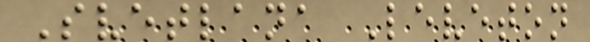Svetlana Leveton
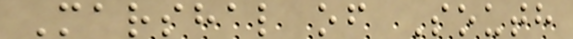Marshal of South
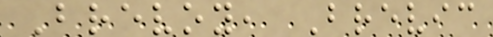Brevoy, Brevic
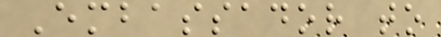Embassador to
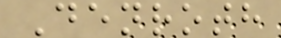Denroth
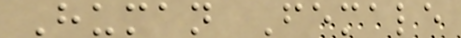Human Female
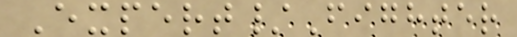Expert/Fighter
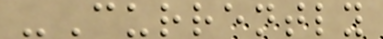-Currently
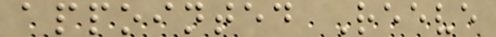appointed Reeve
